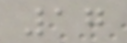17
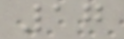17
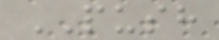PUSH
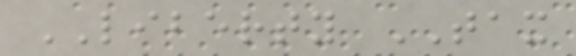LIBERTY TAX
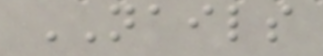NAILS
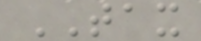TAX
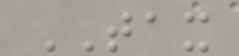TAX
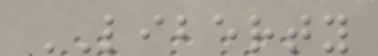LIBERTY
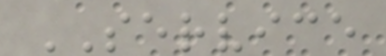SERVICE
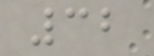32
